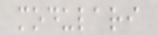modulari
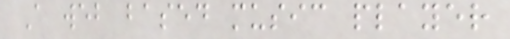A web based music player
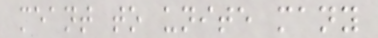meant to unite many
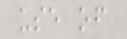use of
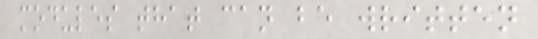modules that can be written
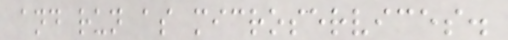and run as microservices.
